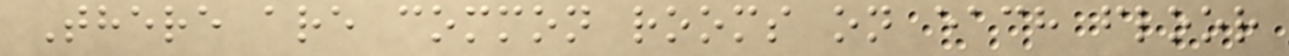There are common rooms on each floor
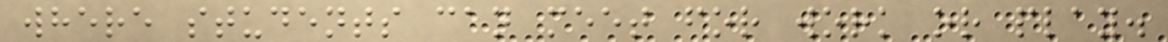where students can meet for work or play.
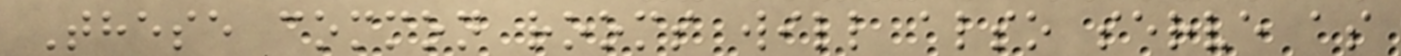These common rooms will also serve as
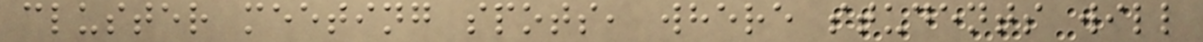cluster meeting spots, where students will
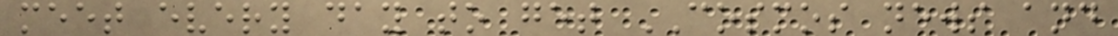meet every day to get COSMOS news and
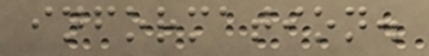information.
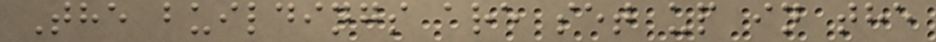The buildings are set up in the
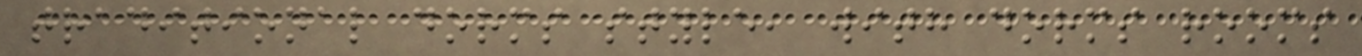traditional dorms style, with dorms rooms
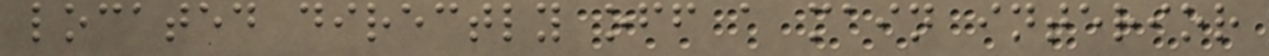located directly off a main interior
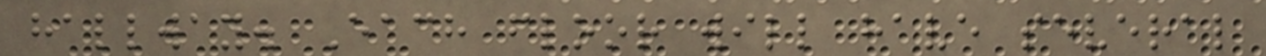hallway. Each floor will have several
